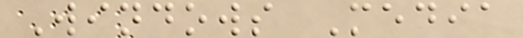Windows Media
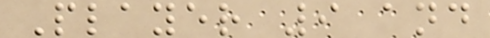Player 9 and
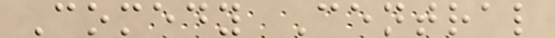Comedy Central
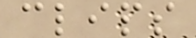clips
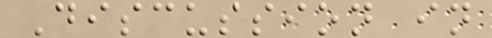Discussion in
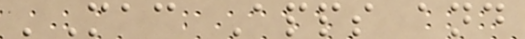'Mac Apps and
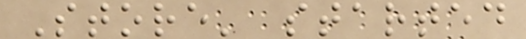Store' started
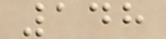148
